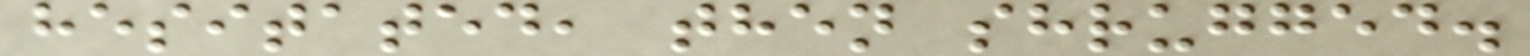hesitated, then shrugged.
